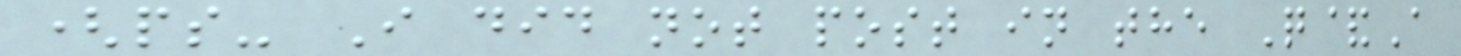(ps- I did not post in the Q&A
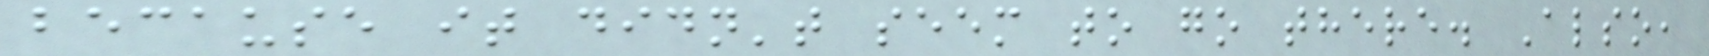because it didn't seem to go there. Also,
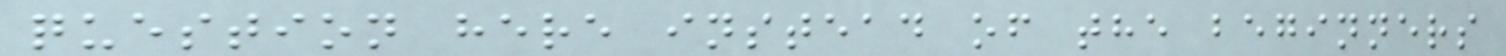question here instead of the beginners
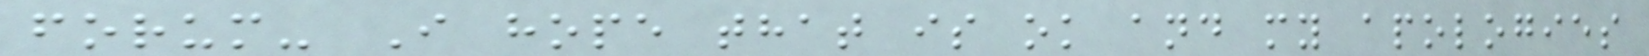forum- I hope that is ok and my apologies
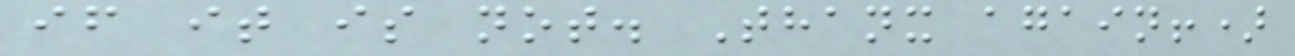if it is not. Thanx again!)
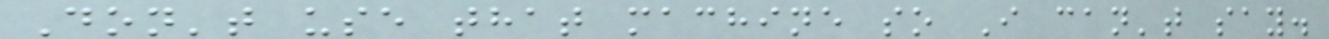Don't use that machine so I can't say.
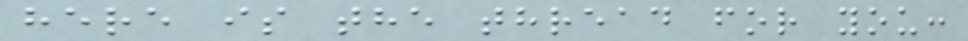here is the thread for you:
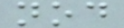nod
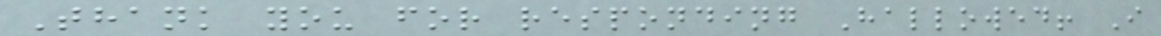Thank you for responding Hallowed! I
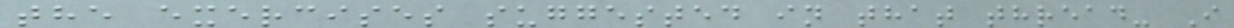the exercises suggested in that thread- I
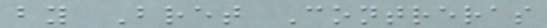by Bret Contreras
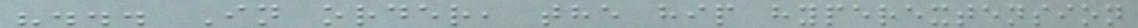"... In order, the hip hyperextension
